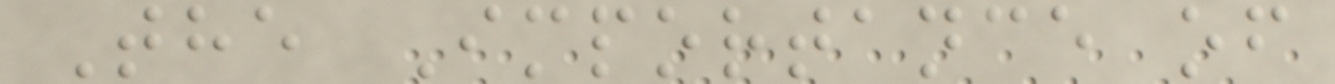The Importance of
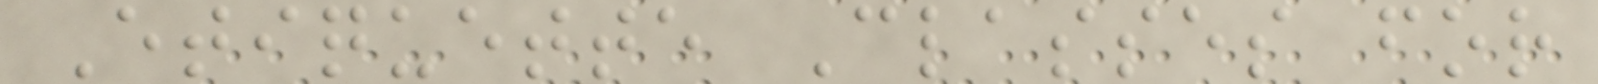Etiquette Classes for
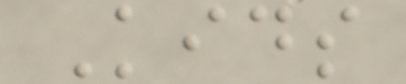Kids
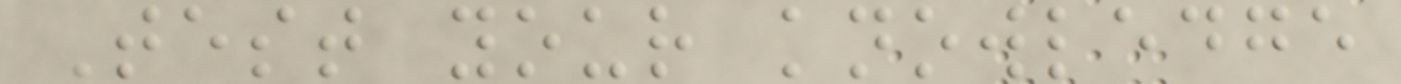Test your knowledge
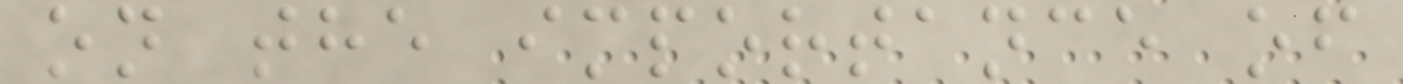on the importance of
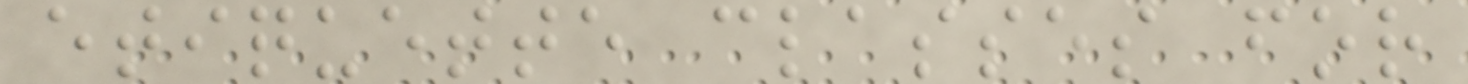etiquette classes for
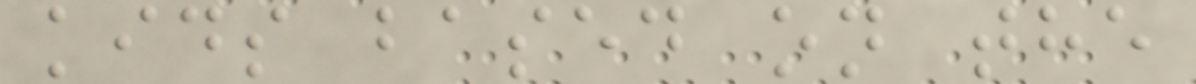kids based on the
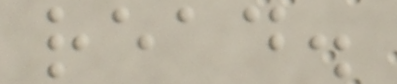read.
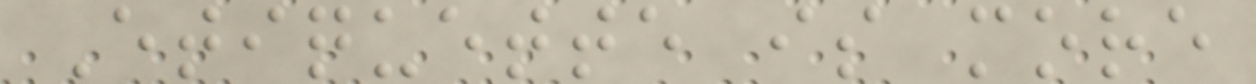Etiquette is more
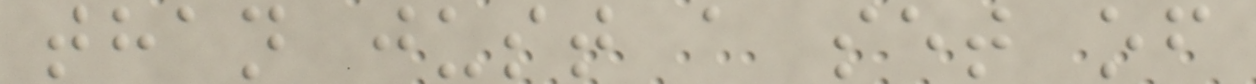than just a set of
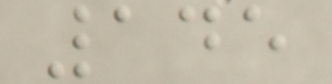145
